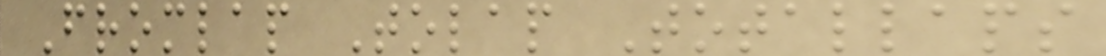Fromlap Tolap Totallaps
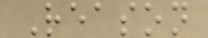Reason
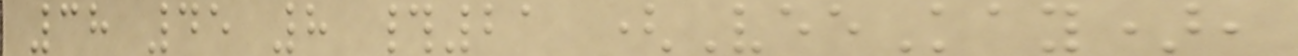38 45 8 #21 (VeeKay),
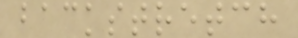backstretch
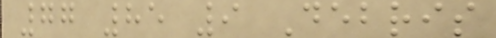77 85 9 Debris
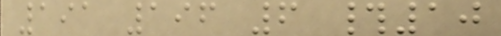191 196 6 #10
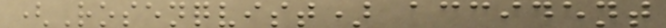(Rosenqvist) accident
